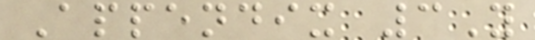Appendix 3Y
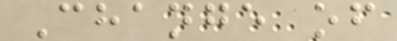Change of
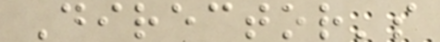Director's
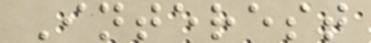Interest
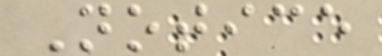Notice
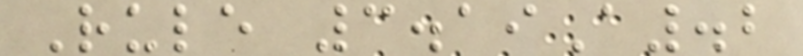Rule 3.19A.2
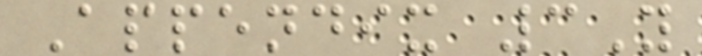Appendix 3Y
